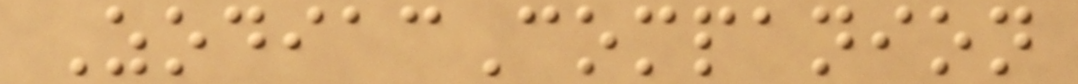ZodiacCompanion
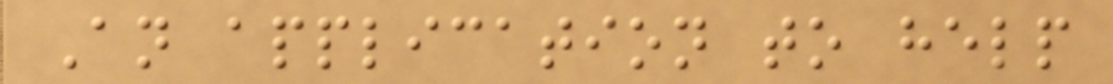An application to help
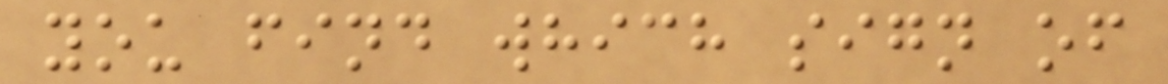you find which sign of
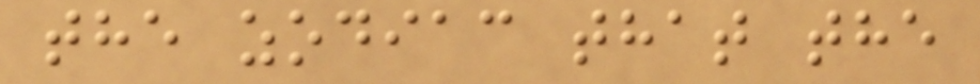the zodiac that the
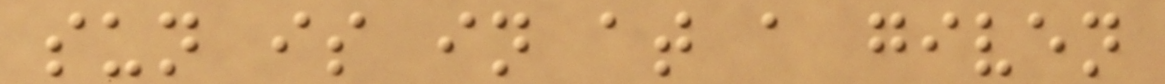sun is in at a given
